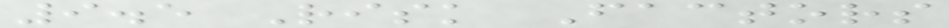9.5 Risk Factors
